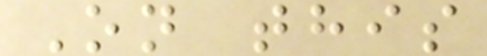On this
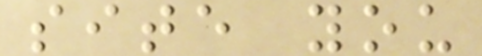site you
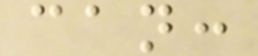can:
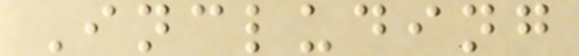Including
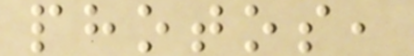photos,
